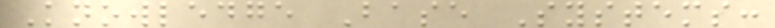Knowledge Base Systems:
